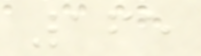165
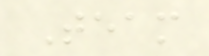Team
